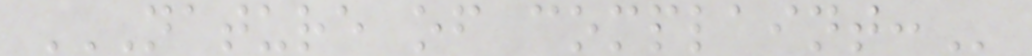NATURE OF COMPLAINT:
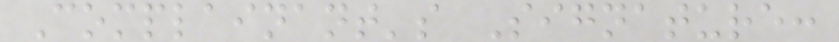Complainant's Signature:
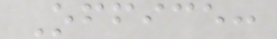Office:
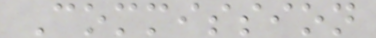Commission
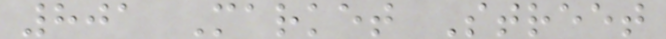801 Market Street
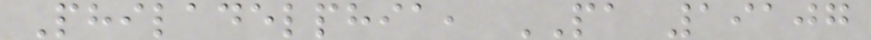Philadelphia, PA 19107
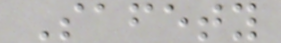Safety
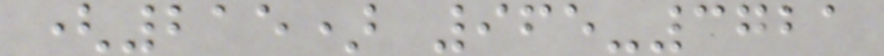(215) 965-3721
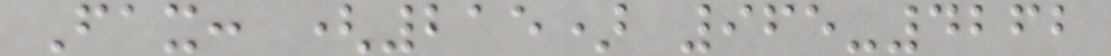Fax: (215) 965-4262
